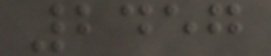2457
